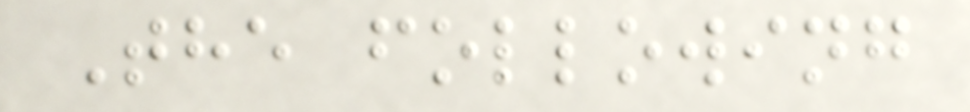The following
